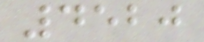4520
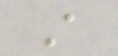A
